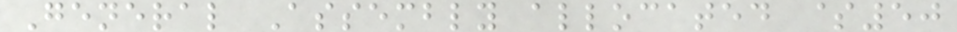General Assembly allocated $50
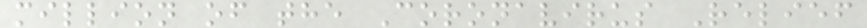million of the Coronavirus Relief
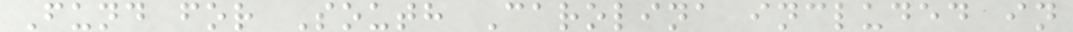Fund for South Carolina included in
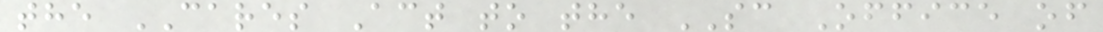the CARES Act to the SC Office of
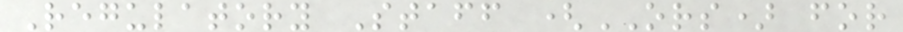Regulatory Staff (ORS) for
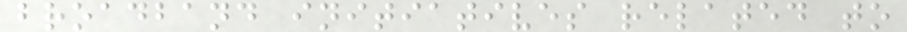broadband initiatives related to
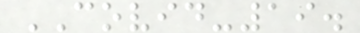COVID-19.
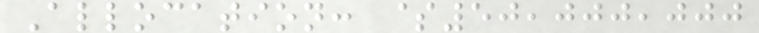Allocation: $50,000,000
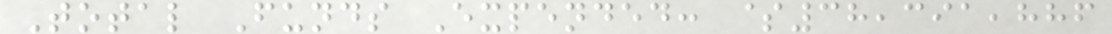Total Funds Expended: $38,391,886
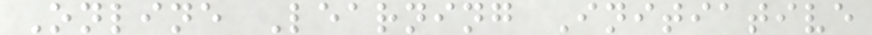Online Learning Initiative
